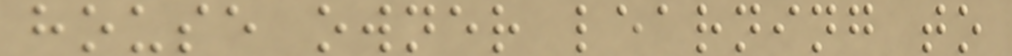house owner learning to
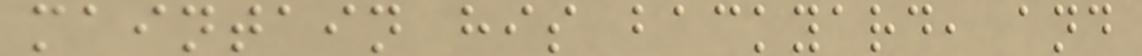maintain his backyard, and
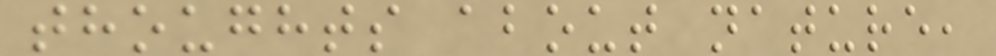thoughts about nature,
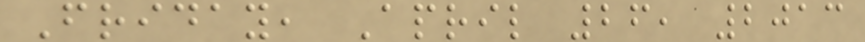Friday, April 26, 2013
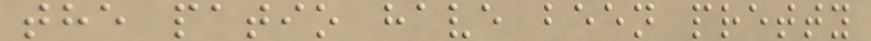the patio have been pretty
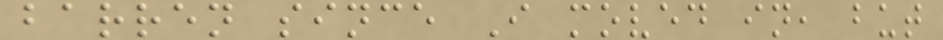barren since I moved in, but
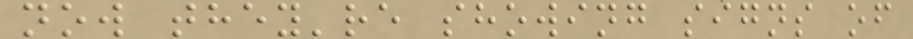now they're showing signs of
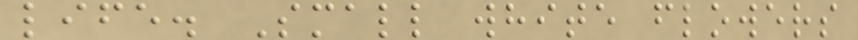life. Small white flowers
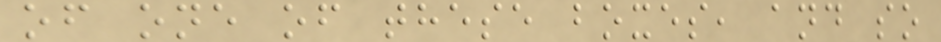of one of these boxes, and so
